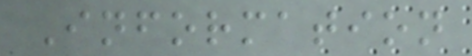Information
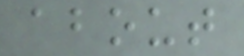about
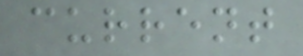current
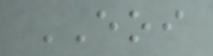EOI
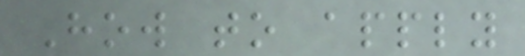How to apply
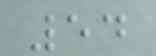54
